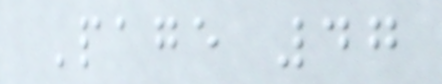Page 47
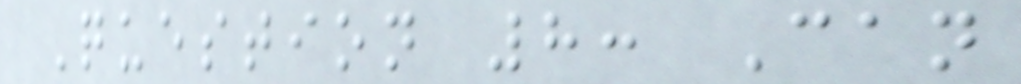Question 8: Can
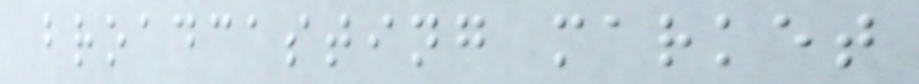broadcasting market
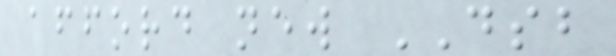afford new DSB
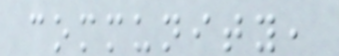community,
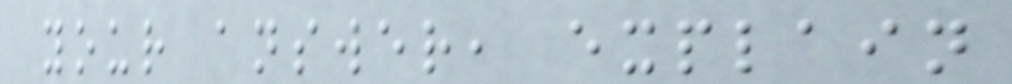your answer, explain
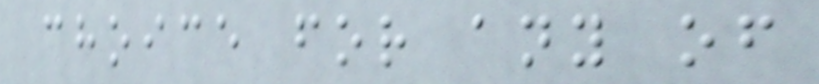choice for any of
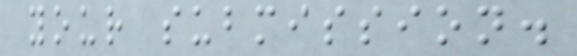your submission.
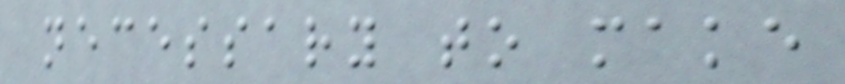necessary to make
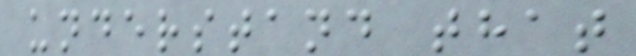understand that
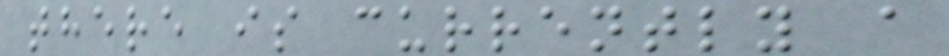there is currently a
